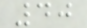40
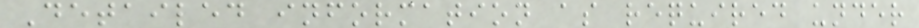Detailed information as required under
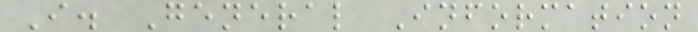I. General Information
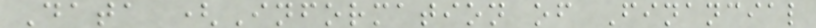Data (Information of Financial
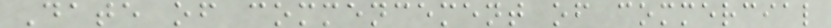Date of commencement of commercial
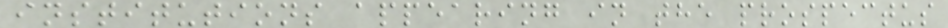institutions appearing in the prospectus
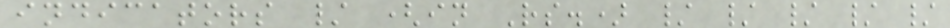indicators / (in Rs.) / / / / /
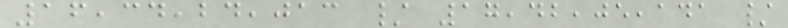16,34,24,013 / 17,42,05,141 /
